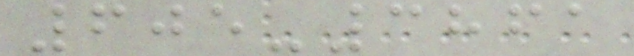605-3861
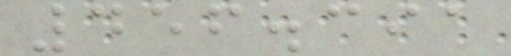456.391
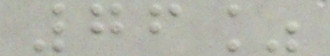76%
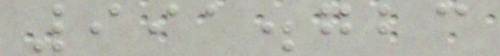991.723
